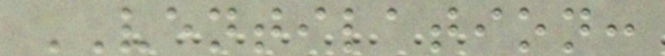VENTILATION:
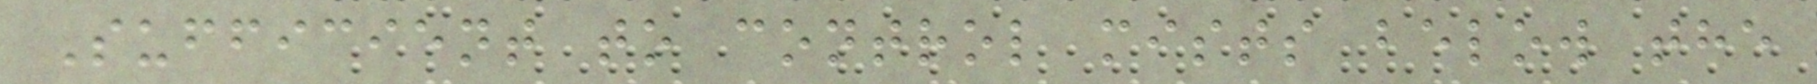Sufficient to control mists below the
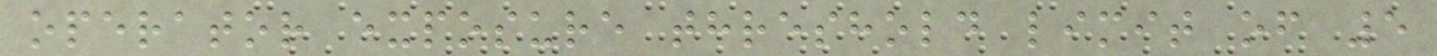operator exposure threshold limit of 5
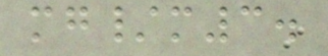mg/m3.
